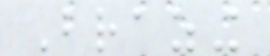Brazing
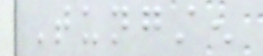Tungsten
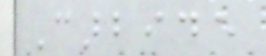Carbide
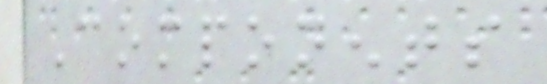Components
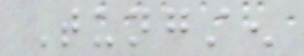Tungsten
